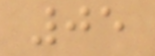05
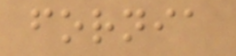fornia
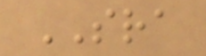SRA
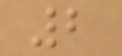2
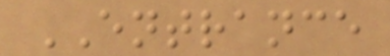ENTRANCE
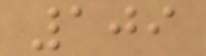109
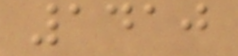1410
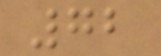72
